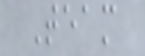Team
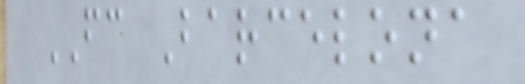FC Barcelona
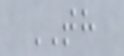TH
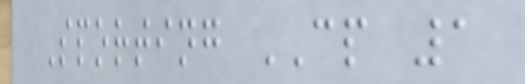Sporting CP 1
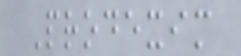Prodexim
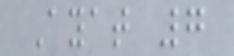Ayat 7
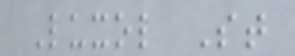Luxol St
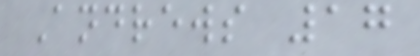Andrews 17
